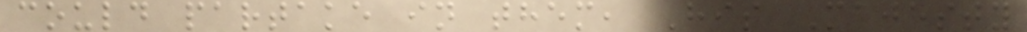could partake in them, His Majesty
